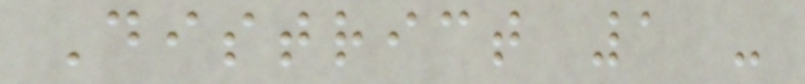District 1 -
